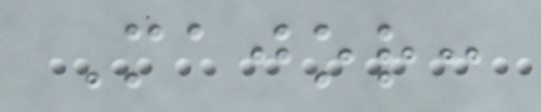Major:
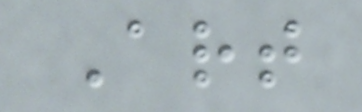Art
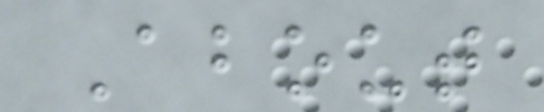About
